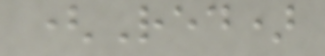(Red)
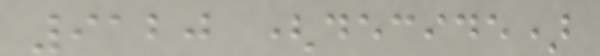9120 (decide)
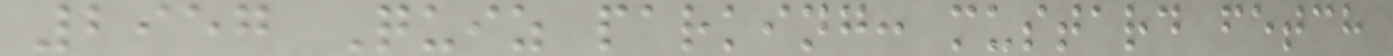2957 Quiz parking: mustard fetch
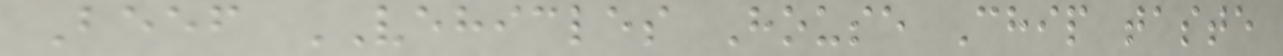Beef VEHICLES House Chip taste
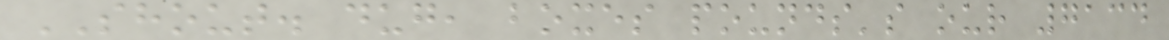SHOUT. dug, boxes pounds's our 7134
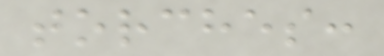torches:
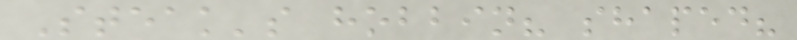Steak's hobbin? shaped?
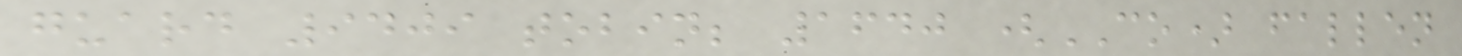guard 9409 tobin; 1640 (CO) fallen
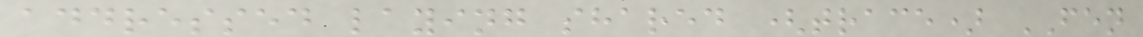addressed laying shared (trace) FEN
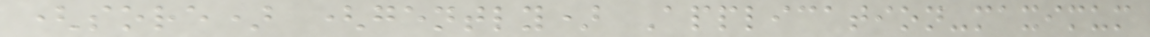(sore) (gently) Application-maximum
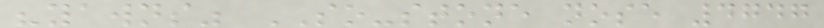"yawns" SO-stone nose 4747
